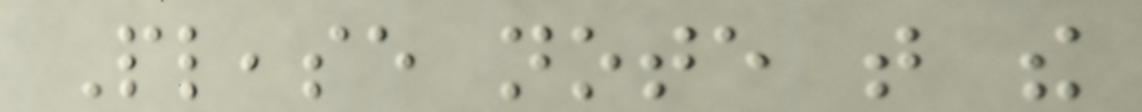Please note that the
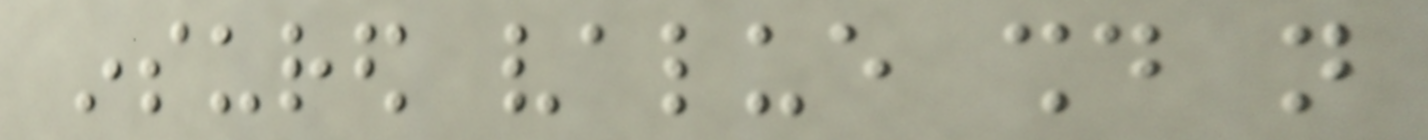insured value should not
